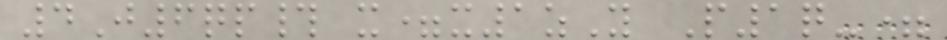4J6qp# x=x1zY P1q-=
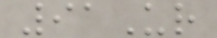91Ur
